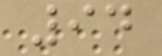94
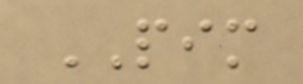PIM
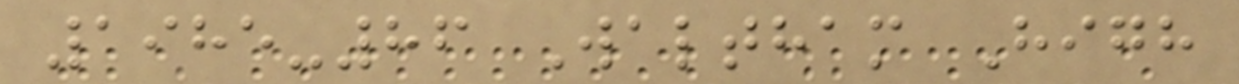1985-86 Waltham High
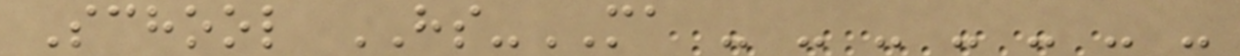School HS-MA - - - - - - -
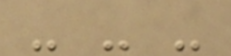- - -
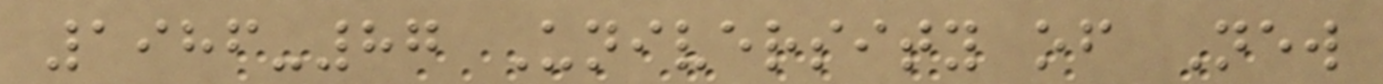1986-87 University of New
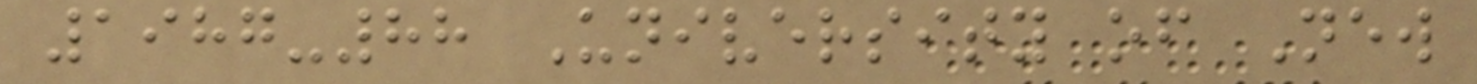1987-88 University of New
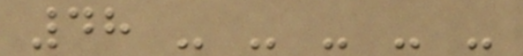48 - - - - -
